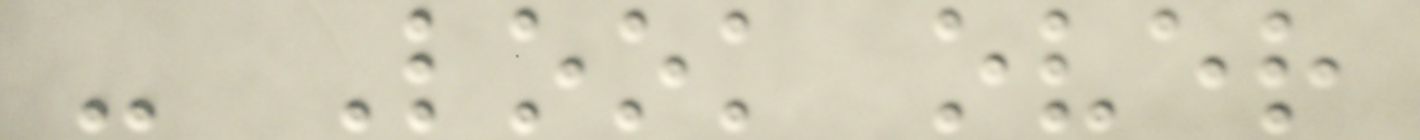- Look over
